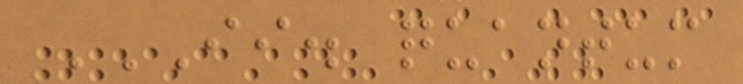II. QUANTUM
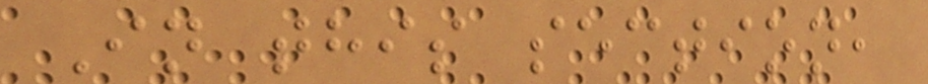In this section,
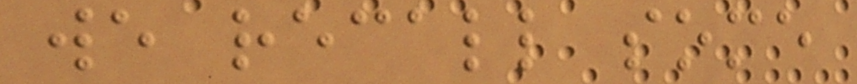we recall some
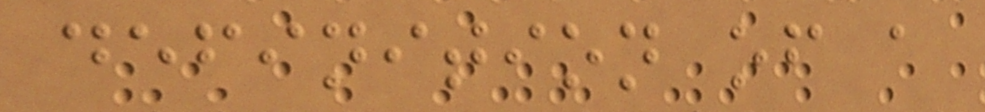definition of a
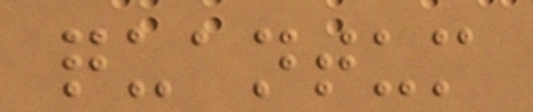quantum
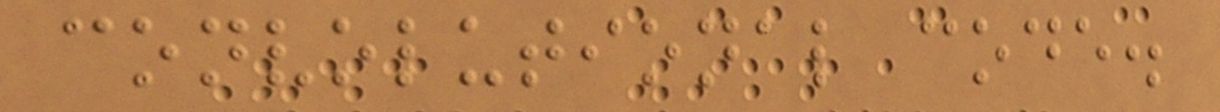convolutional code.
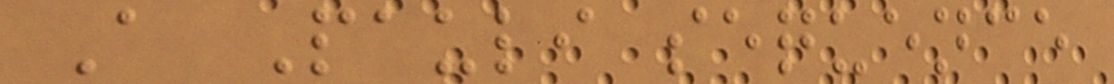A Pauli sequence
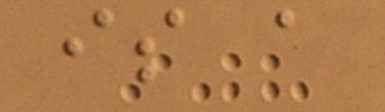is a
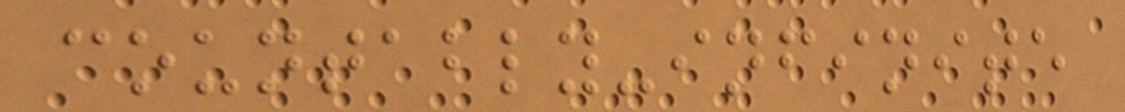countably-infinite
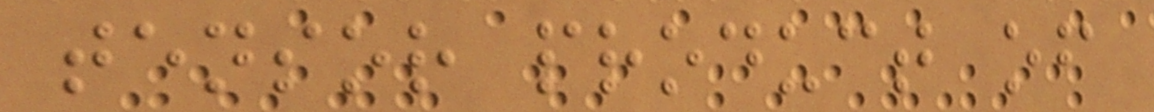tensor product of
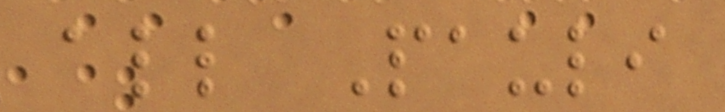all Pauli
